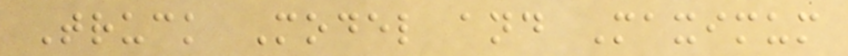Truck Model and Maximum
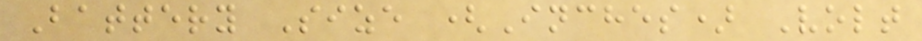Battery Size (Inches) Volt
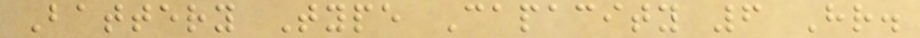Battery Type Capacity 6 Hr.
